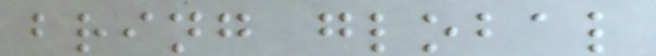bring global
